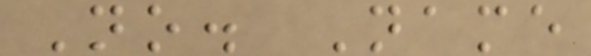No. Name
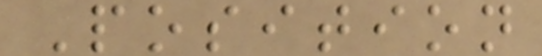Position
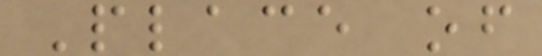Place of
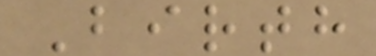Birth
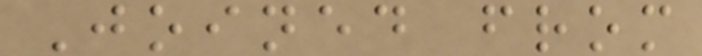Joined from
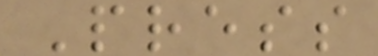Press
